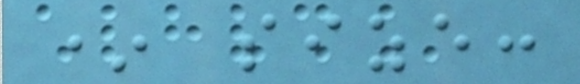* size:
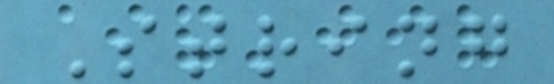String
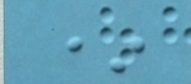*
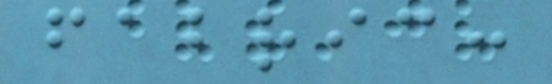fabric:
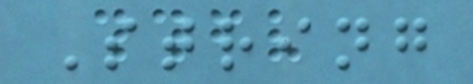String
